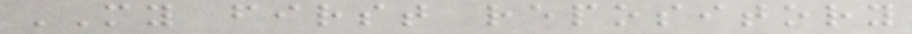MY first repository
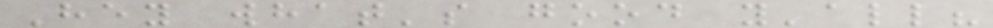Hey what's good y'all?
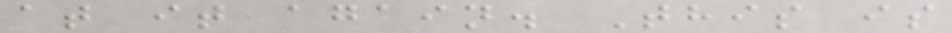at it again. This is
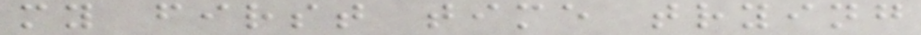my first time trying
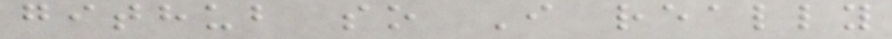github so I really
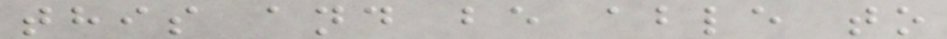this and be able to
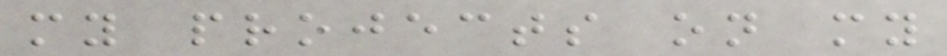my projects on my
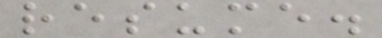resume.
